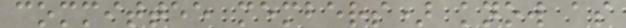committee members) know as
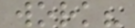work?
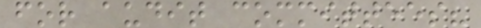for audit committees?
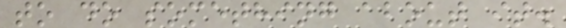to do something about it.
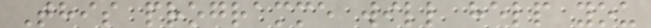This programme will help you
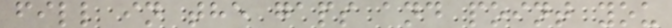fill in the gaps and point you
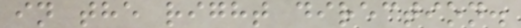in the right direction.
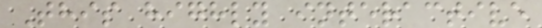This highly interactive
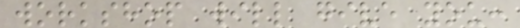workshop will give you:
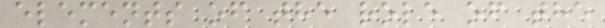elements of the role of the
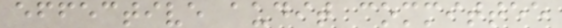effective audit committee
